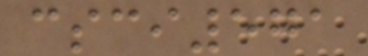csci571
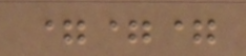===
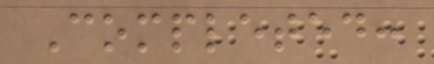Completed:
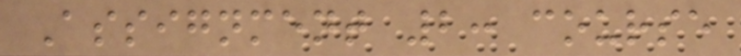Assignment 2: course
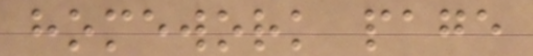homework page
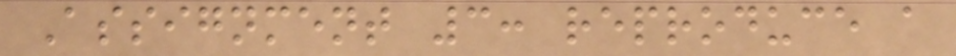Assignment 3: reproduce a
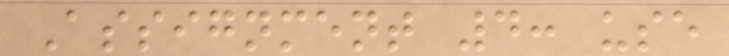Assignment 4: use
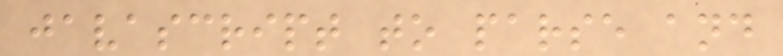javascript to parse and
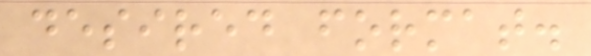desired format.
